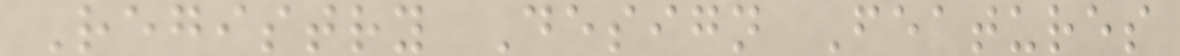Registry Design Features
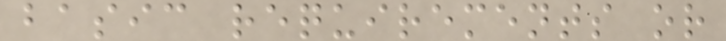basic requirements or
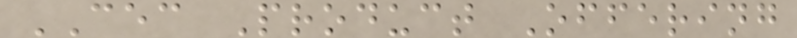CEC Product Offering
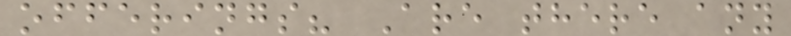offerings? Are there any
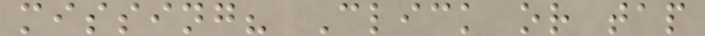missing? Click or tap
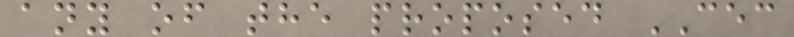any of the proposed CEC
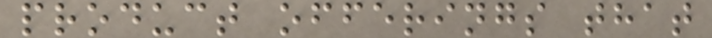product offerings that
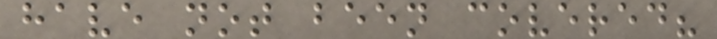have not been covered?
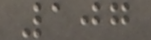107
